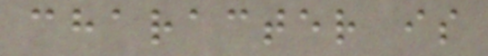character is
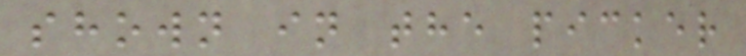shown in the picker
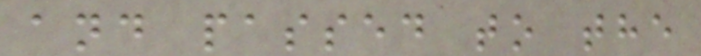and passed to the
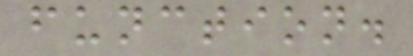function.
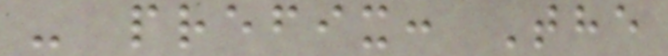- prefix: The
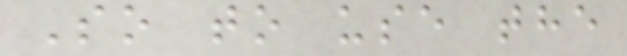So to use the
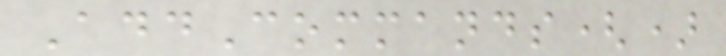AddCommands()
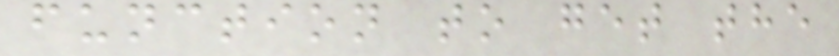function to get the
